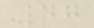47
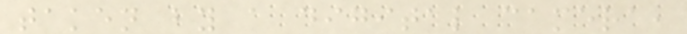taken by a digital camera,
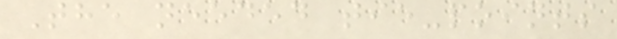The needed tie-points
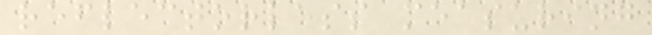reflectorless measuring
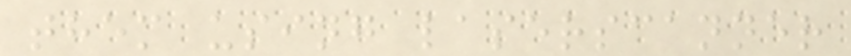them using laserscanner
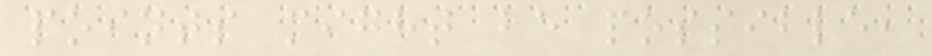points might be possible,
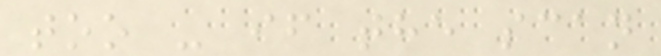too - if the scan
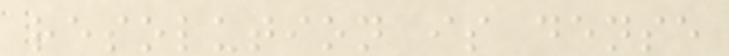resolution is dense
